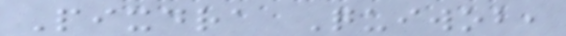Pixdra Quiwob,
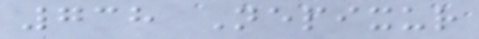738 Nepixur
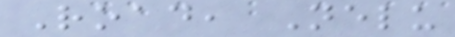Road, Nelu
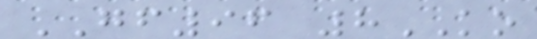GF96 8KO
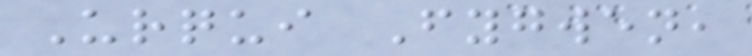Urqui Fygwen,
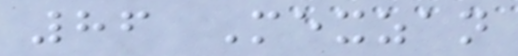86 Mexzan
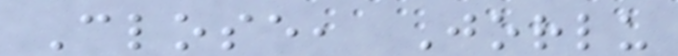Close, Jorlu
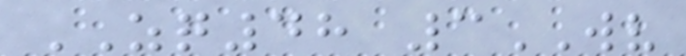ZQ48 3WV
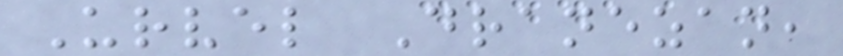Urvel Dranezan,
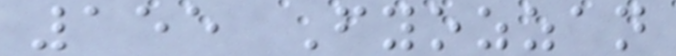155 Fyozzan
